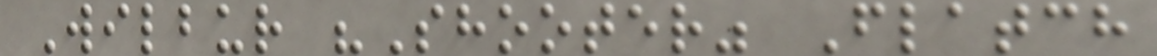Wilbur "Shooter" Flatch
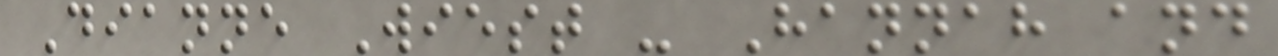Dianne Wiest - Hannah and
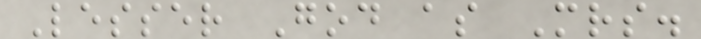Lesser God as Mrs.
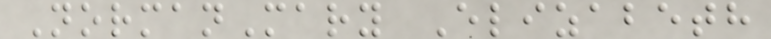NormanMary Elizabeth
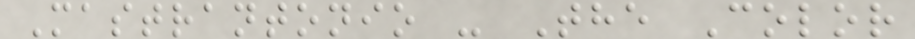Mastrantonio - The Color
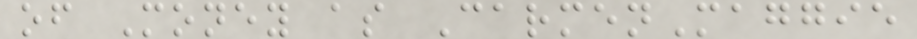of Money as CarmenMaggie
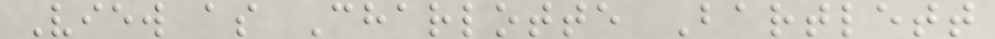View as Charlotte Bartlett
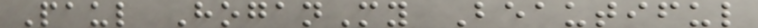Paul HoganMy Beautiful
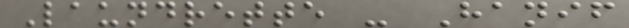Laundrette - Hanif
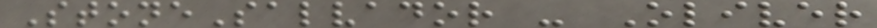StoneSalvador - Oliver
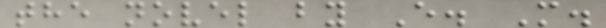the novel by E. M.
